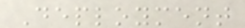Deployment
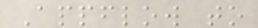Appflow to
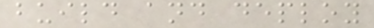build and deploy
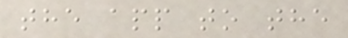the app to the
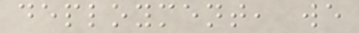deployment, we
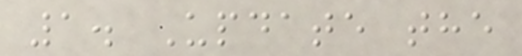1. Update the
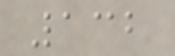132
